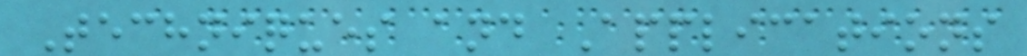Techniques and Applications
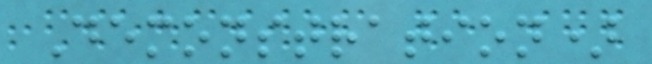Demonstration)
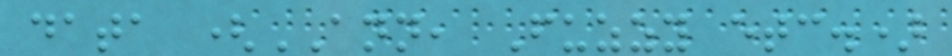data (ANN, Fuzzy etc.)
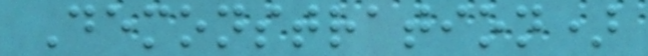Demonstration)
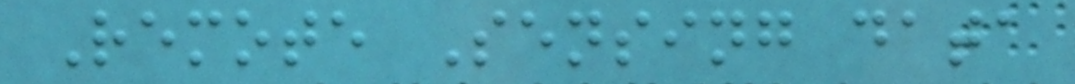Remote Sensing data
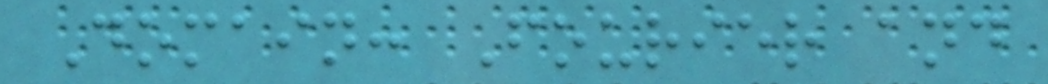Domain: Fourier and
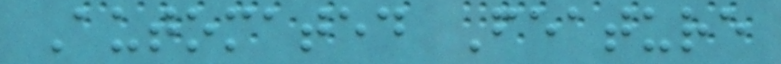Automated Feature
